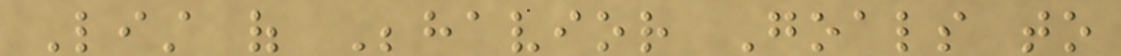List of Behavior Goals to
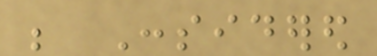be Considered
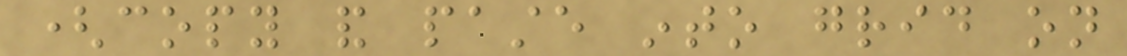(copy and paste into grid on
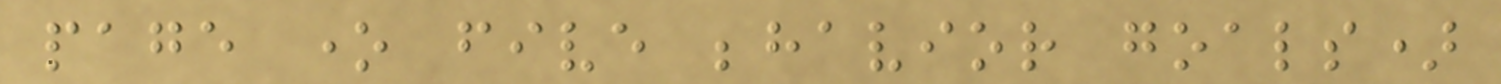page one five behavior goals)
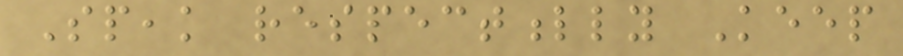Speak respectfully Keep
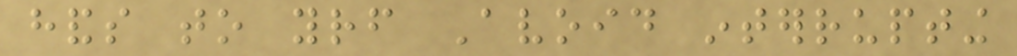hands to yourself Avoid interrupting
